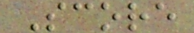Score
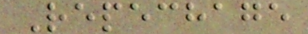Repechage
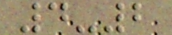4-2
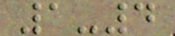1-4
